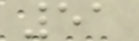51
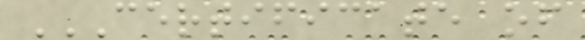CERTIFICATE OF
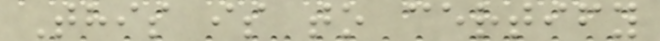This is to certify
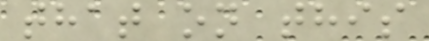that on this
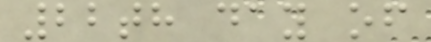22th day of
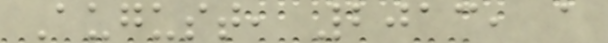August, 2013, a
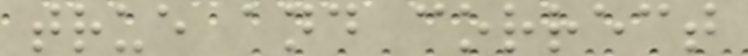true and correct
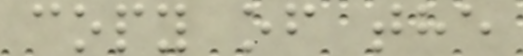copy of the
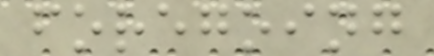foregoing
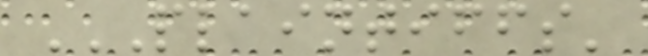PLAINTIFFS'
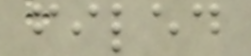filed
